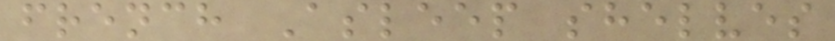french Asleep shelves
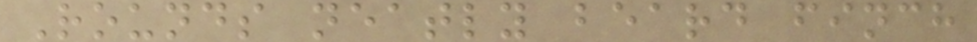Rounds neatly beard finch
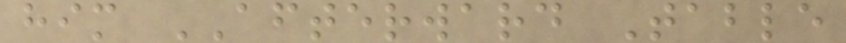him AFTERWARD Table
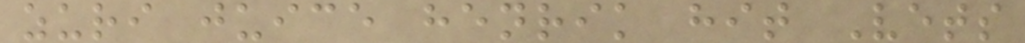zuri juice henrik hit Vets
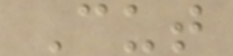Cut
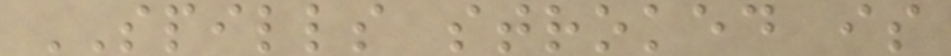SPILLS stroked is
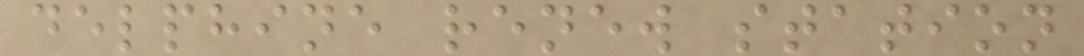delphine renew station
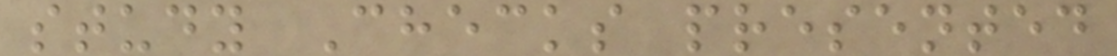study Checks presented
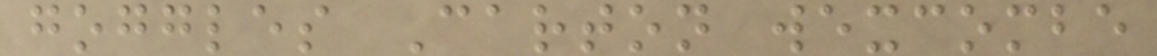goggles Carton wexcombe
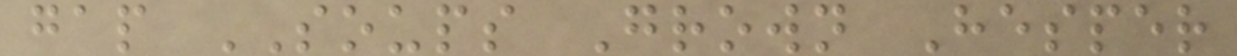gap SOUPS Grown Hesper
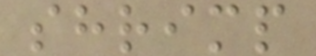shrimp
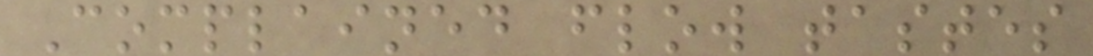Complained flow tastes
